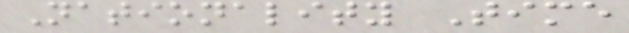Nationality Time
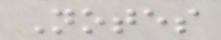Notes
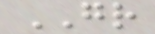GR
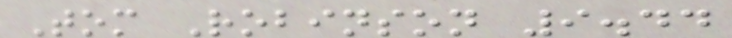Tom Robinson 9.44
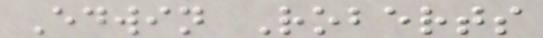Edwin Roberts
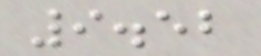9.52
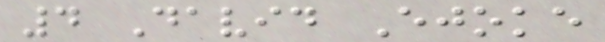4 David Ejoke
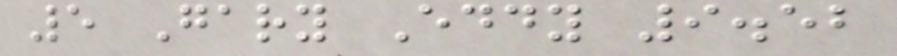5 Gary Eddy 9.52
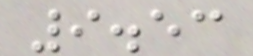9.53
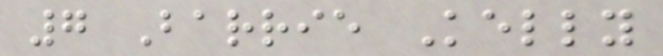7 Barrie Kelly
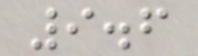9.6
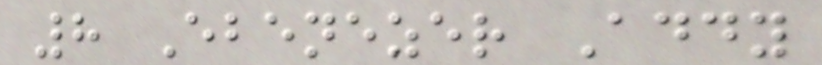8 Ebenezer Addy
